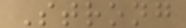Strong
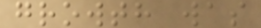growth was
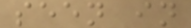seen in
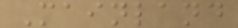Mainland
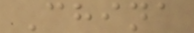China
